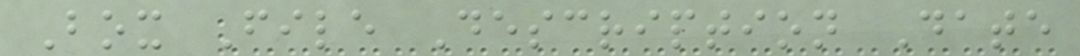Box File Description Date
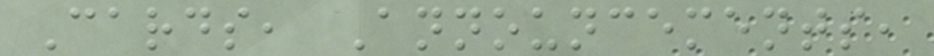Cards, Announcements,
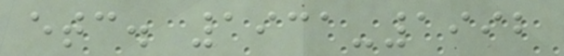etc. 1931-1992
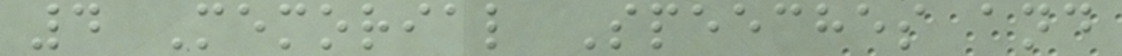4 Memorial Speeches and
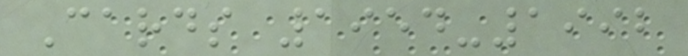Cards 1954-1992
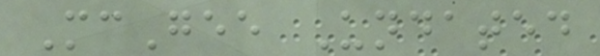McGee Undated
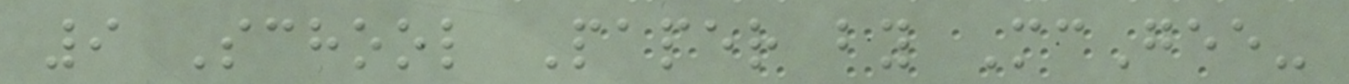9 School Paper by McGee-
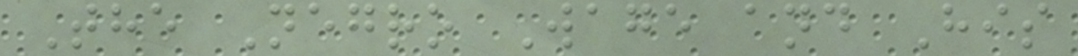The Negro Wage and His
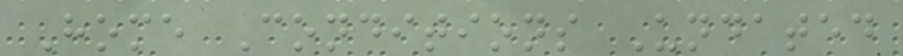Home Conditions Undated
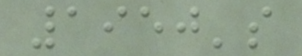1950's
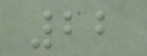22
